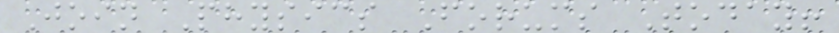Join Physics Forums Today!
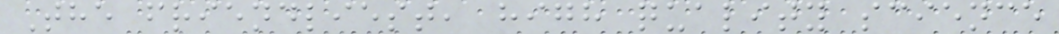The friendliest, high quality science
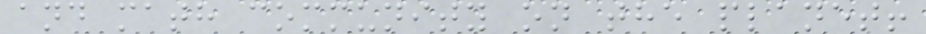and math community on the planet!
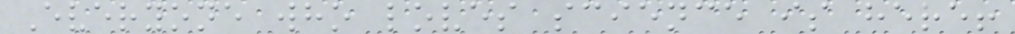Everyone who loves science is here!
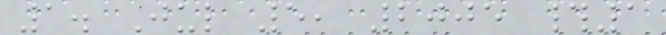1. Jul 5, 2005 #1
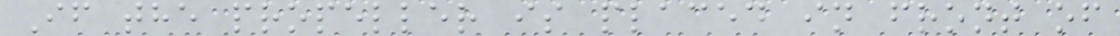If the propeller is placed in front of
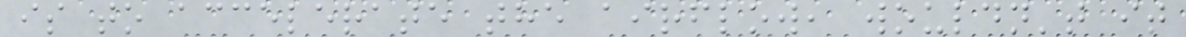is to accelerate the airflow, wouldn't it
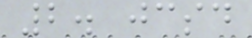2. jcsd
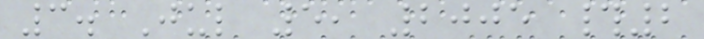3. Jul 5, 2005 #2
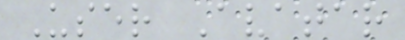User Avatar
